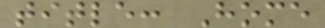title: Home
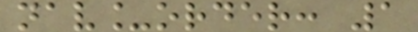nav_order: 1
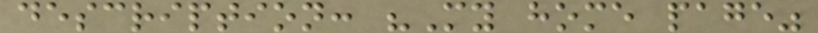description: "My home page"
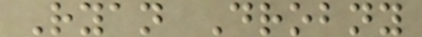Ryan Drobny
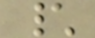\
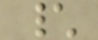\
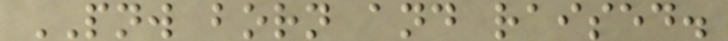PNW born and raised.
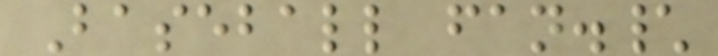Baseball fan.\
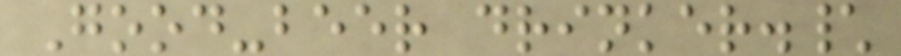Good-beer drinker.\
